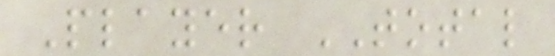Player TOTAL
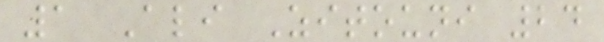1 Ali Zitouni 24
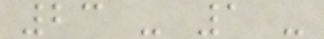23 - 1 -
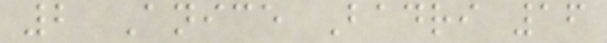2 Anice Badri 16
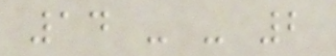14 - - 2
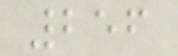256
